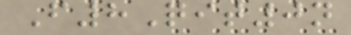F8Qit0n
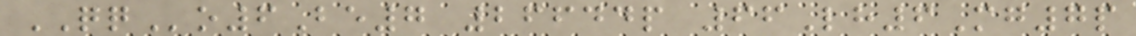QQo6Be7 26644p 66Lh6Mg7p
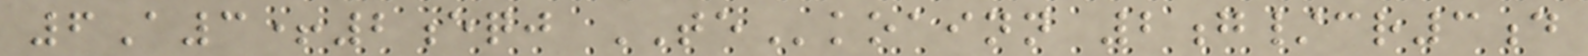6A3+2eqj TEkoainn 2g/cr3d
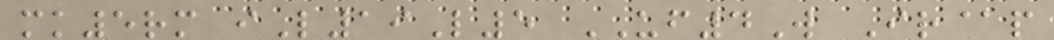mk5rm iL19L5 UF4W Ir@p
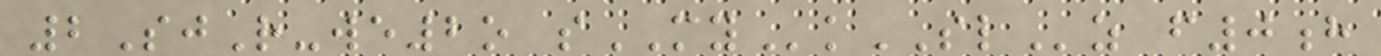2SjR-we2o sMYkSLz f0h
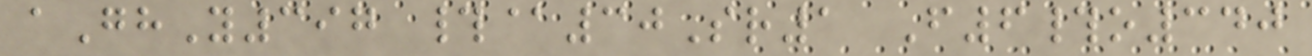aGhY397 #@30Sr1 F6#o340
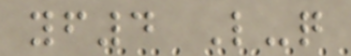yf4 L-q
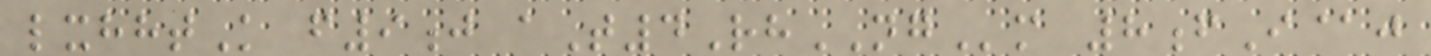lxhhtK f9j aT4RhNGm 8fI@j
